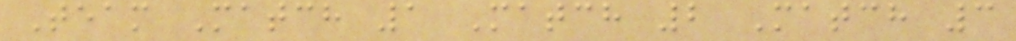Team Match 1 Match 2 Match 3
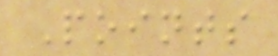Points
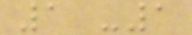1 -1
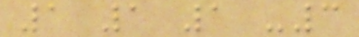1 1 1 -3
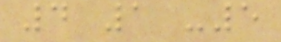4 1 -5
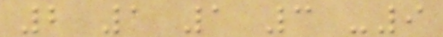2 1 1 3 -9
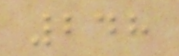248
